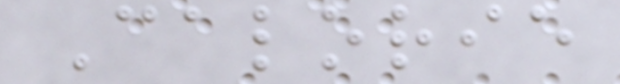Calorie
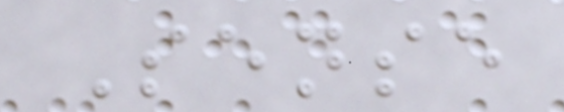Sense
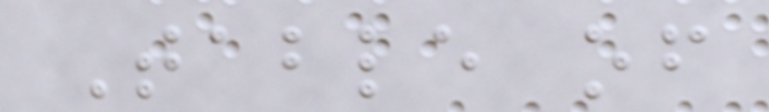Table of
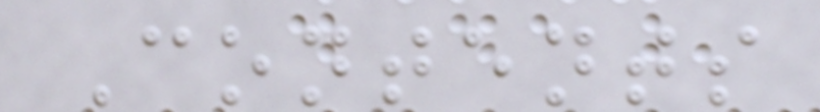Contents
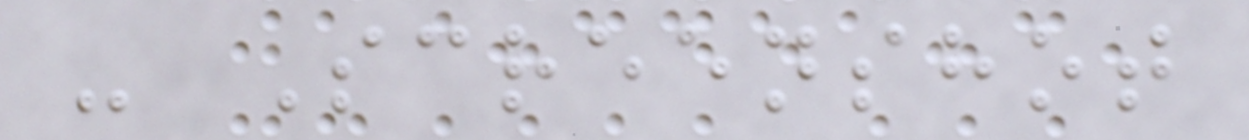- Screenshot
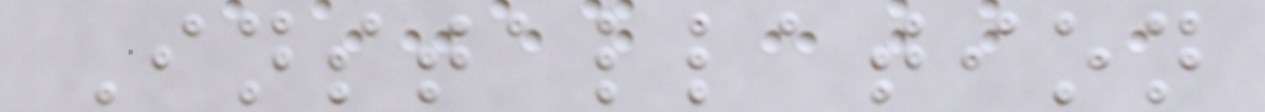Installation
